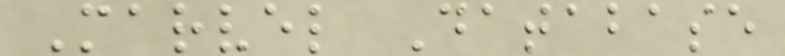Marvel Database
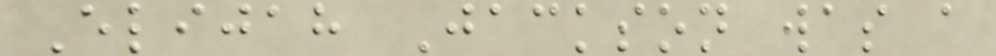Elijah Jackson was a
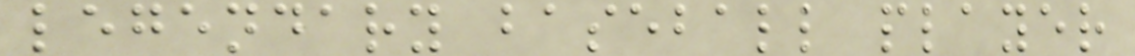legendary baseball player
